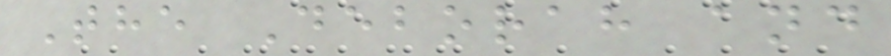The Deborah and
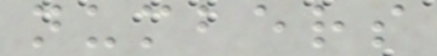numbers
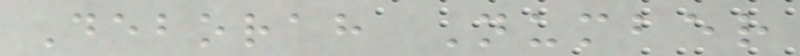Deborah Number
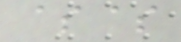$$
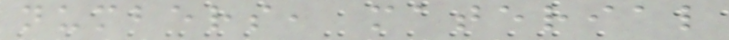numbers, material
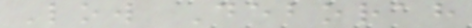Low Deborah
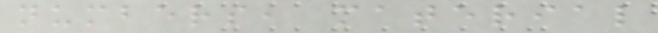numbers, material
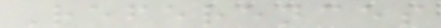References
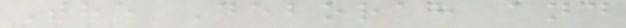The Deborah and
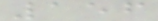156
